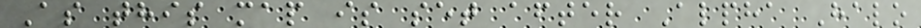As this map is set after Alpha Halo
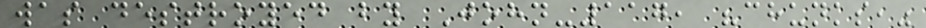was destroyed by John-117, "chunks,"
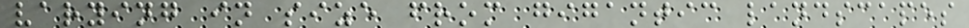varying in size from gigantic landscapes
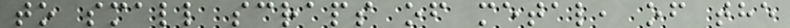to small scraps of metal, of the
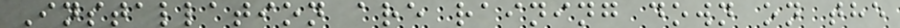Installation are raining down on the
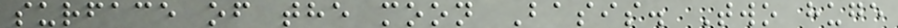surface of the moon Basis. Two huge
